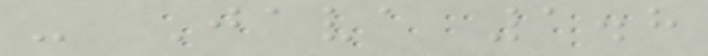- Java 1.8
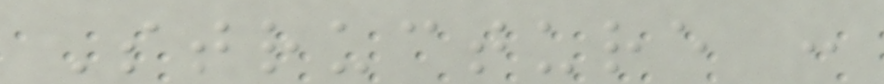Structure :
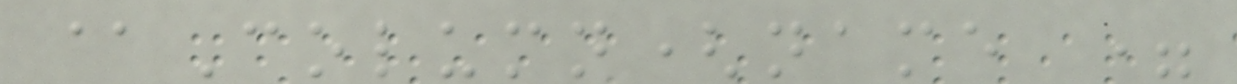@Column(name =
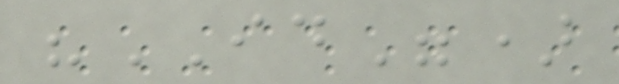"ID")
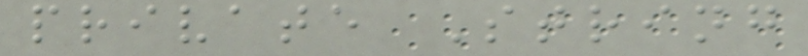private String
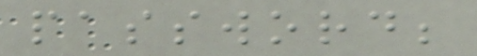password;
